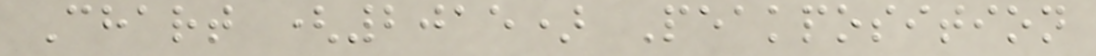Chart (2015) Peakposition
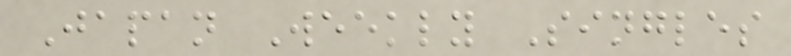Japan Weekly Singles
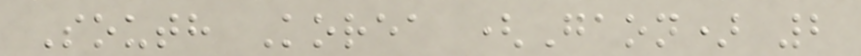South Korea (Gaon) 2
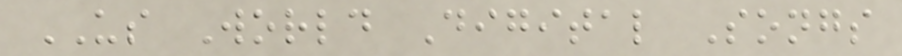US World Digital Songs
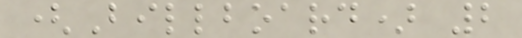(Billboard) 2
